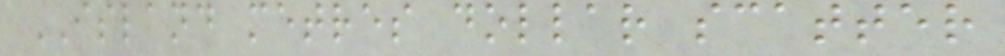ISLAND metres dollar scatter
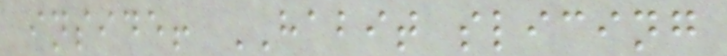inside! HABIT slicing
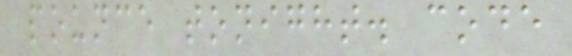pounce tonight. code
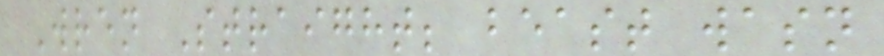Wren Straight; beast wasn
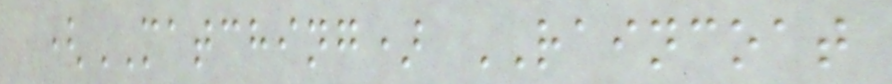(MATCHING) RAINCOAT
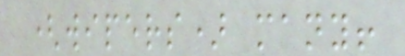(wipers) many!
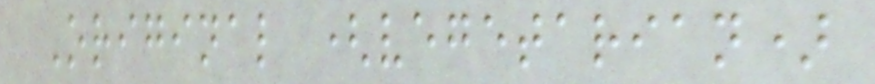Original (vegetarian)
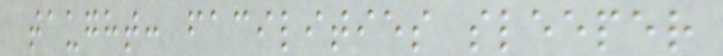taught: facilities sleeper
